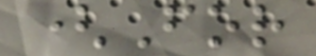(For
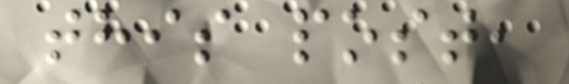this post,
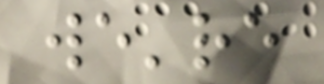we're
